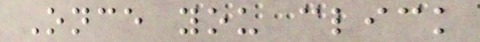Once you click
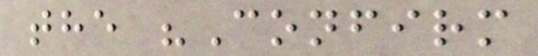the "Confirm
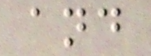and
